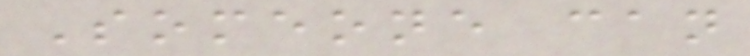Someone can
